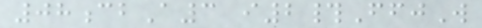08cbA3 i2#FfjW
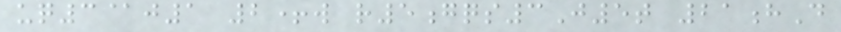uq3@j1 2+w r5gqs3J5t 21hD
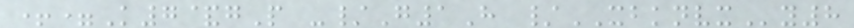+=K7&gP -/G1H /XBKNVXy8
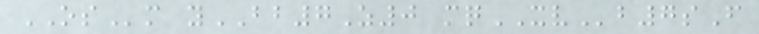OSm yBB7Z0 mqXVb7sF
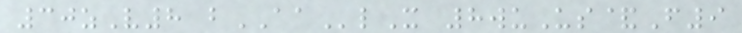30zV8 bAAlX 8wuUs&F9
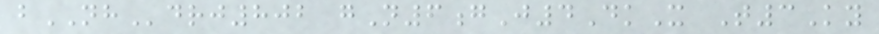bNHdrj802 gN6gJ4DkX T3Ky
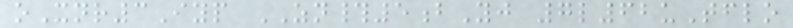oXnr3Iyp ZN#5bYj 7l62uTflo
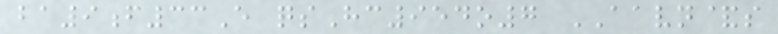ba9f33E qsHc954o7 AAVN&s
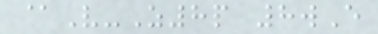@V-Z8p 8wE
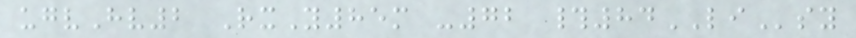ugvHv2 RxY85m -72 #84LIsy
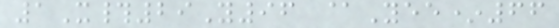1X#29Y96 @Yee*66
